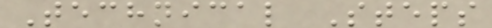Technical Steps
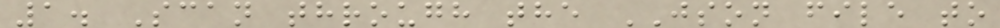1. Scan through the JSON file to
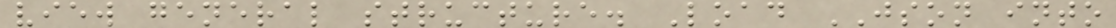view general structure. Load JSON into
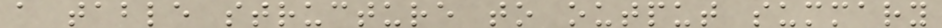a table structure to output summary
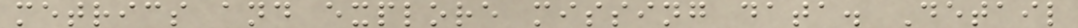metrics and explore missing data. Detail
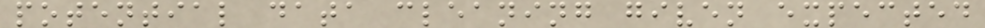potential data cleaning given expected
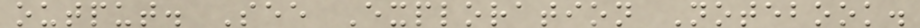output. See Exploration Notebook.
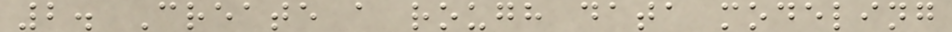2. Create a rough data modeling
